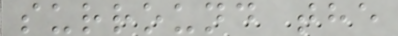surround the
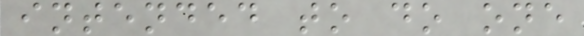intended to do one
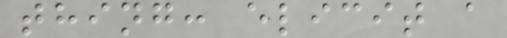thing: elicit a
